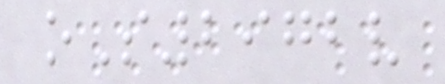oS2972v
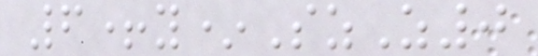6+y*SzZ0
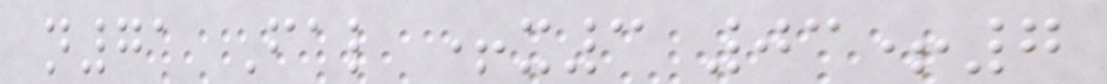n71 Fal +x3 03+7
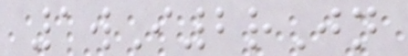1wI2rJn
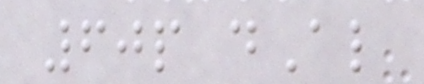60p dAl
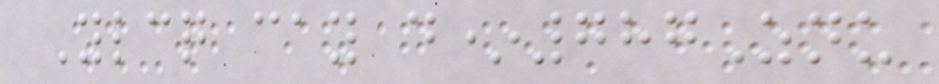Ylcq cay d*787Znu
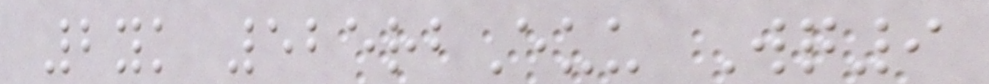2yk 525rbEuu Wq9
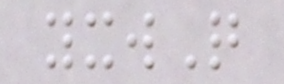yxwQ
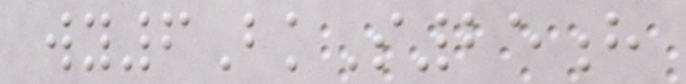wy6BkS25h
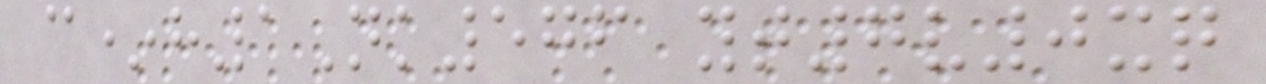c*h1Nk576 yt7v0xq
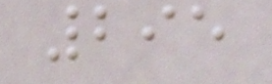295
